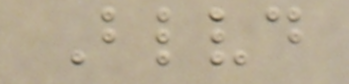Blvd
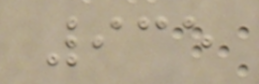935
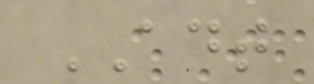ADT
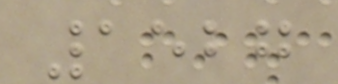1527
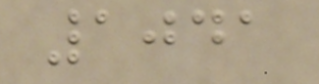1041
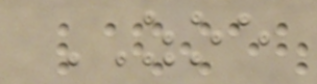ZOE
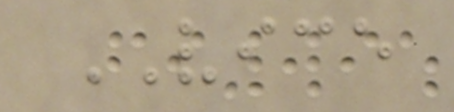VICE
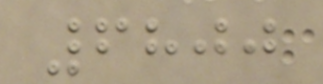6800
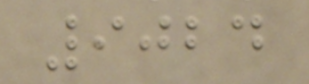9024
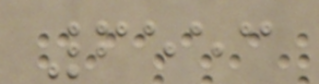6553
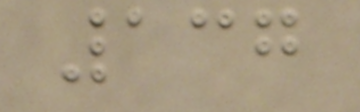137
